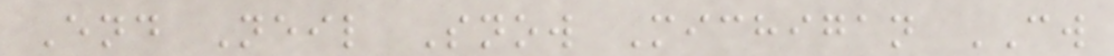End Neil Snow Michigan CW
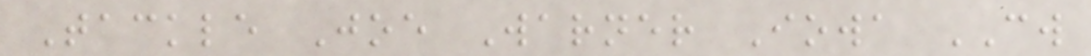Tackle Joe Warner Iowa CW
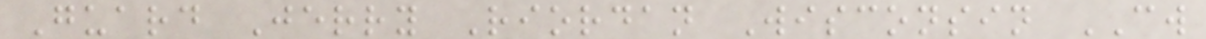Guard Jerry Riordan Wisconsin CW
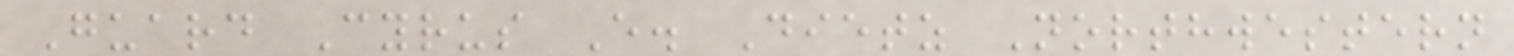Guard Cyrus E. Dietz Northwestern
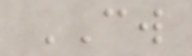CW
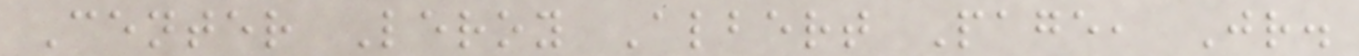Center Leroy Albert Page, Jr.
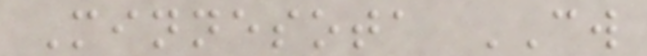Minnesota CW
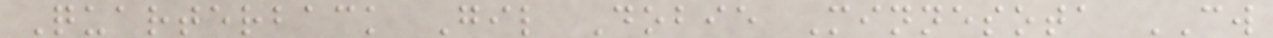Quarterback Gil Dobie Minnesota CW
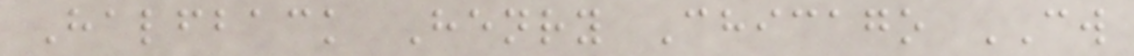Halfback Henry Chicago CW
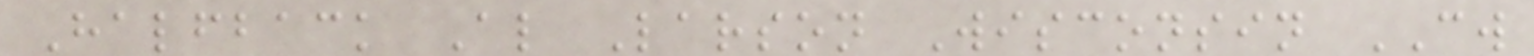Halfback Al Larson Wisconsin CW
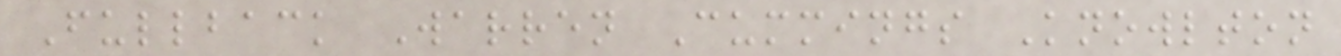Fullback Warren Cummings Knowlton
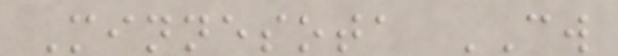Minnesota CW
